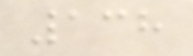138
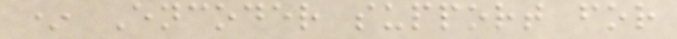* Encoder support for
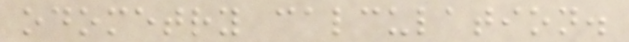odometry calculation.
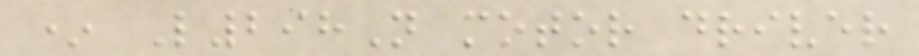* L298N motor driver
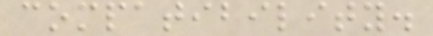compatibility.
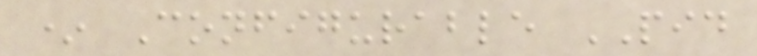* Configurable PID
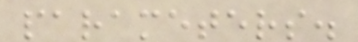parameters.
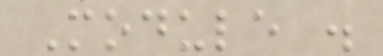Module .
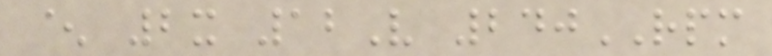^ 2x 12V 240RPM
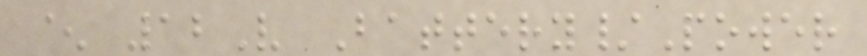^ 12V Battery/Power
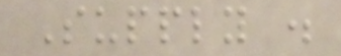Supply .
